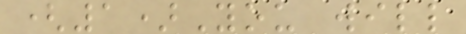(1)You will
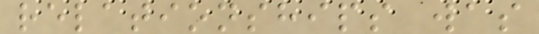relationships was
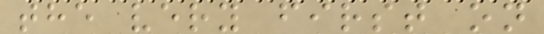the very first on
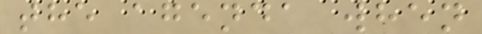the agenda when
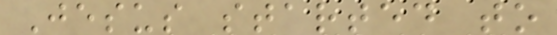Jesus started to
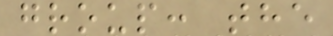group: the
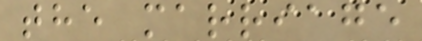the marriage
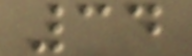34
